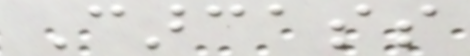Carcass
